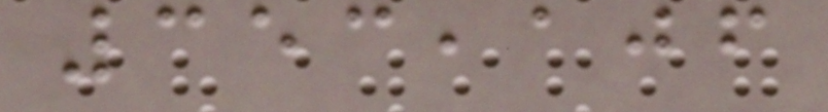353,106
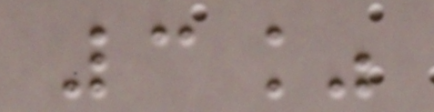3%
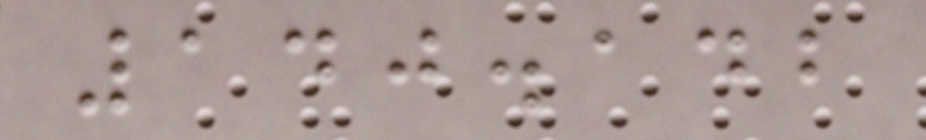140.142
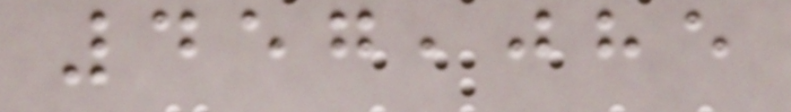457,085
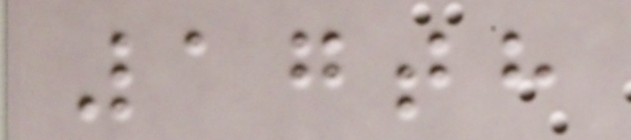17th
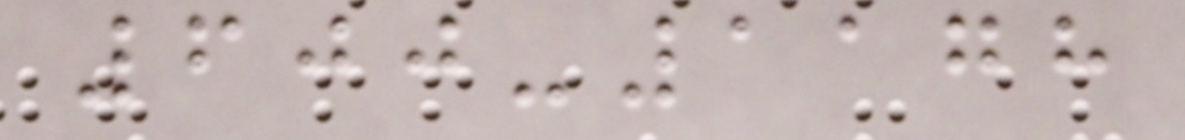600-1178
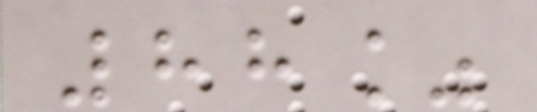88%
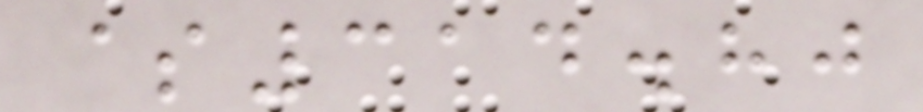$314.80
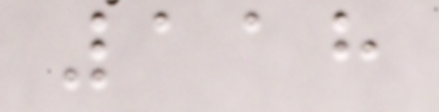118
